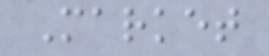Market
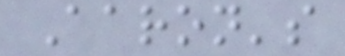Aaron's
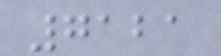7121
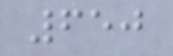650
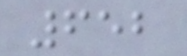652
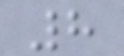8
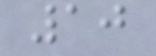10
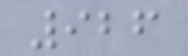926
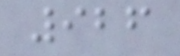926
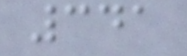341
